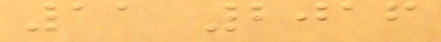11 2016
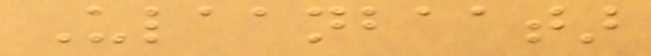Ulaanbaatar
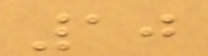10
